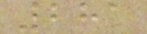281
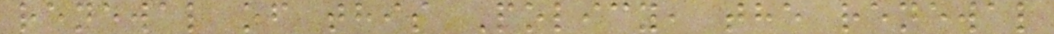renewal of this Policy, the renewal
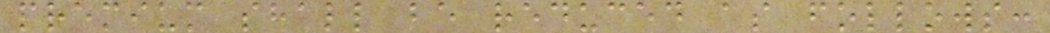premium shall be reduced as follows:
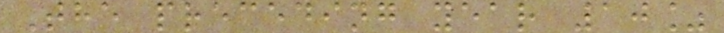The preceding year 10%
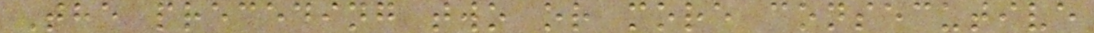The preceding two or more consecutive
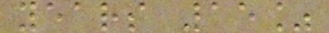years 15%
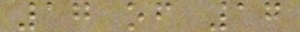17 of 17
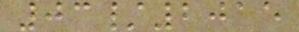03/2015
